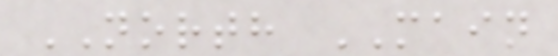NORTH MAIN
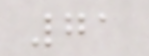71
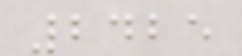2425
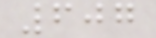607
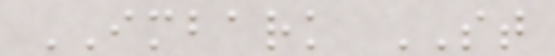IMBARK ST
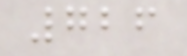726
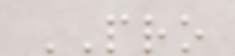PRO
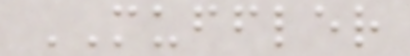MUFFLER
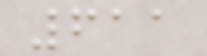611
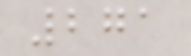271
